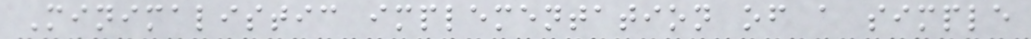Minimalistic implementation of a simple
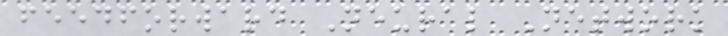feedforward Neural Network
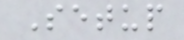Setup
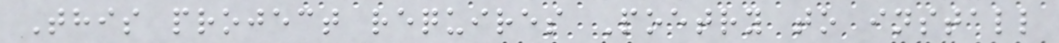This project requires Poetry to install
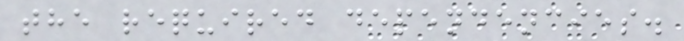the required dependencies.
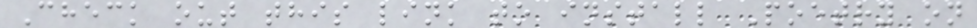Check out this link to install Poetry on
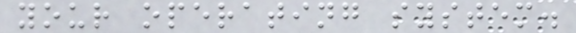your operating system.
